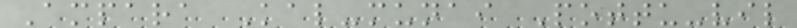Ampara Kal-munai Pottu-vil
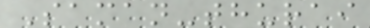Saman-thurai
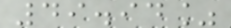49.94%
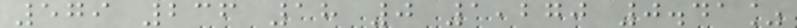579 236 18 0 1,270 0.41%
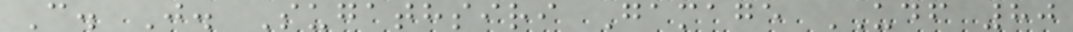C. J. Sugathsiri Gamage UDF 80
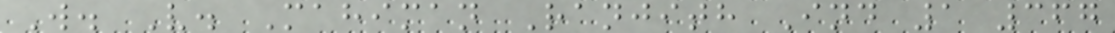W. V. Mahiman Ranjith Ind 1 367
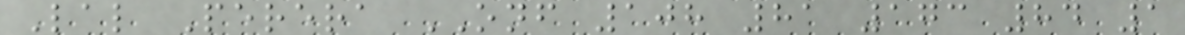Lal Perera ONF 108 81 173 84 1
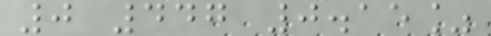0 447 0.15%
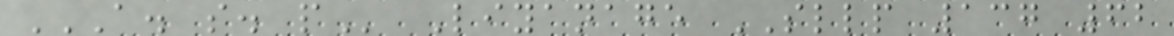A. S. P Liyanage SLLP 137 62
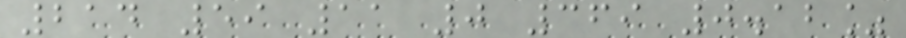214 59 11 0 369 0.12%
